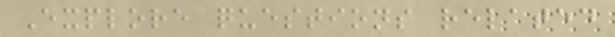Explore questions related
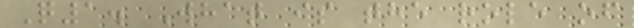Q1. What is the role of
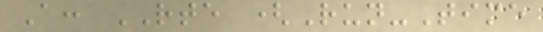A: RTE (Run-Time
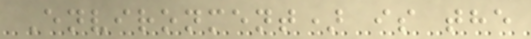Environment) is the
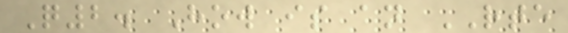Q2. How is an RTE
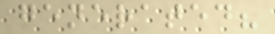generated?
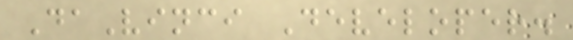DaVinci Developer.
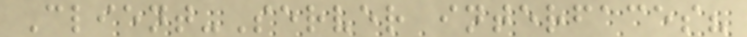Client-Server interfaces?
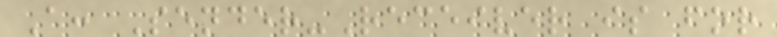A: Sender-Receiver is for
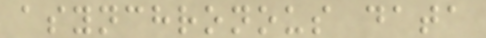asynchronous data
